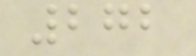272
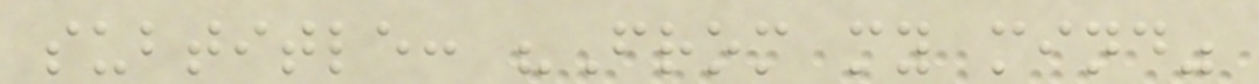subtitle: "From my mind"
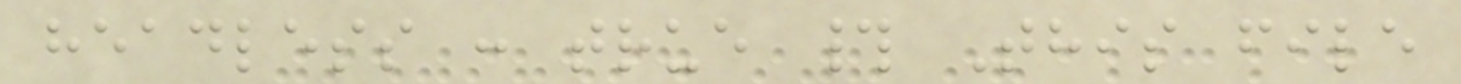headless : true # This file
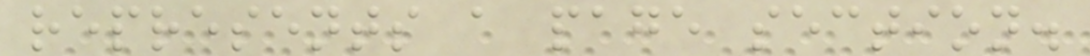represents a page section.
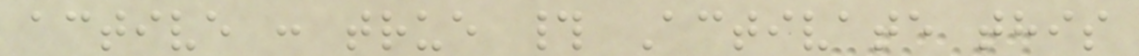active : true # Activate this
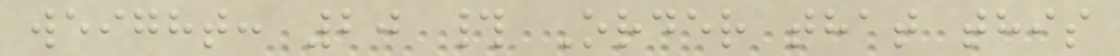weight: 20 # Order that this
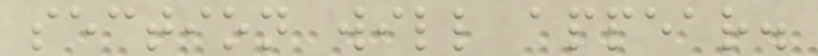section will appear.
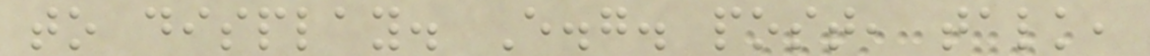to display. E.g. post, talk,
